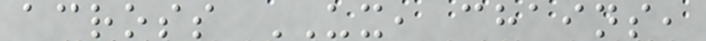across UX, chains,
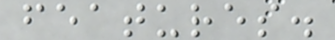features.
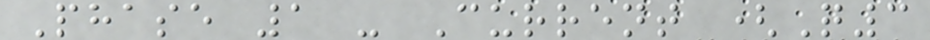Phase 1 - Current (Q3
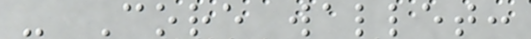- Core wallet:
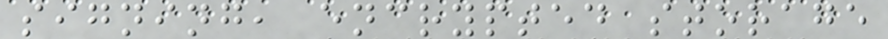signing, encrypted storage
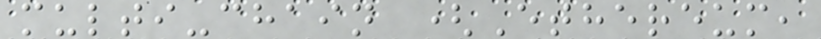multi-chain (Ethereum,
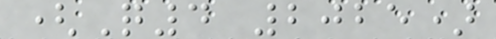(Q4 2025)
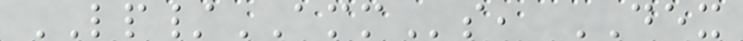LP/AMMs, DEX
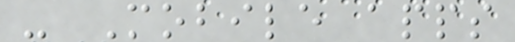- Mobile apps
